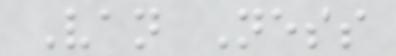Van Ness
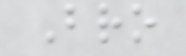Bro
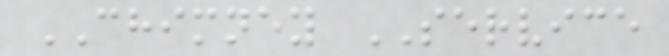CHIMNEY SERVICE
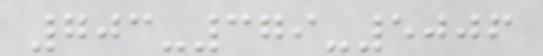703-379-5006
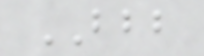BBB
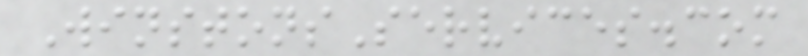WinstonsServices.com
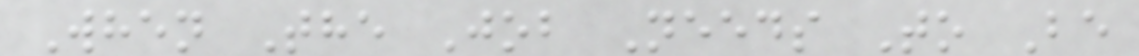When The Job Needs To Be
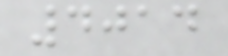4014
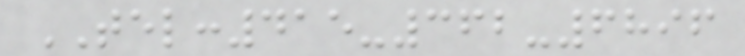TEL:415-362-6896
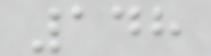148
